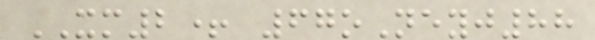XM2+ 67oNeyj88
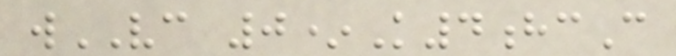wVC 0*K4hcC
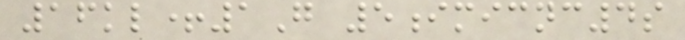16kl+1G 5imicnc4s
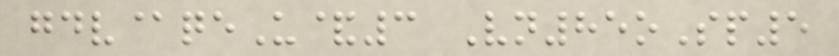gdv@qeU&3 Vn85oSp5
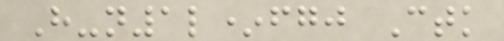H-n1l*fgj Ctk
